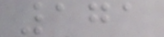171
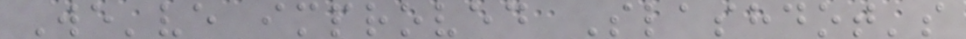We've improved Slashdot's
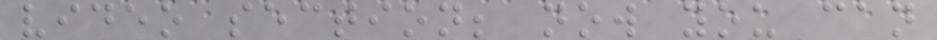video section; now you can
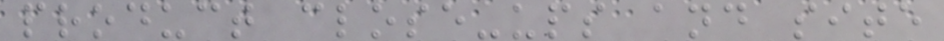product close-ups and site
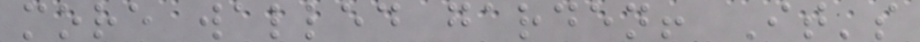more walled garden! It's
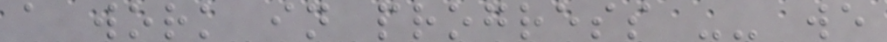a work in progress -- we
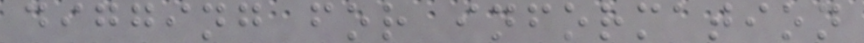digging for information
